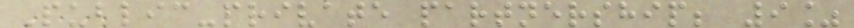Public-private partnership; 9%
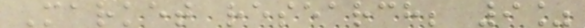Market research; 9%
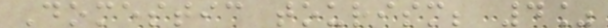Domestic tourism; 4%
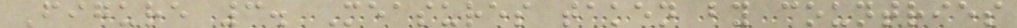Figure 3. Measures taken by countries
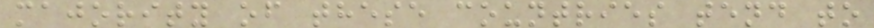majority of these countries tend to
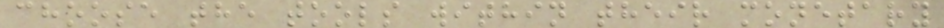choose the tools within their monetary
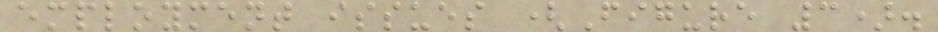employment issues (Figure 3).
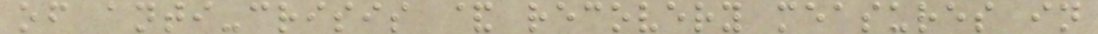of anti-crisis & recovery measures in
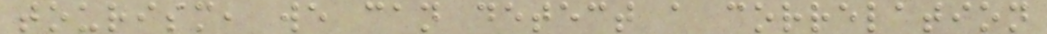tourism, we can detect a correlation
